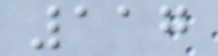117
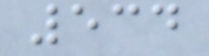534
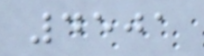4501
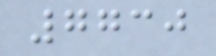7730
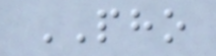PHO
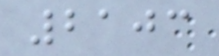2103
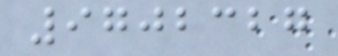9702327
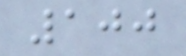100
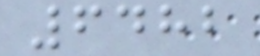6482
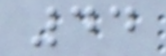44
